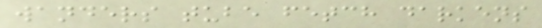wanders tube fetch darkens
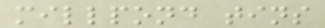millpond tins
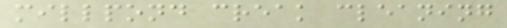millpond creak cleaning
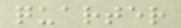quarter
